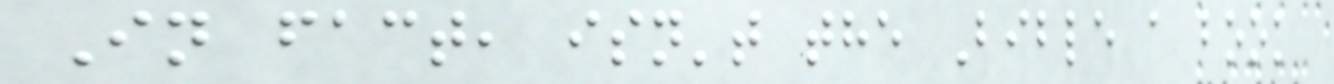In fact, isn't the Bible a book
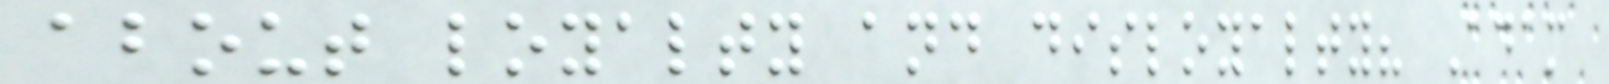about loyalty and disloyalty? Adam
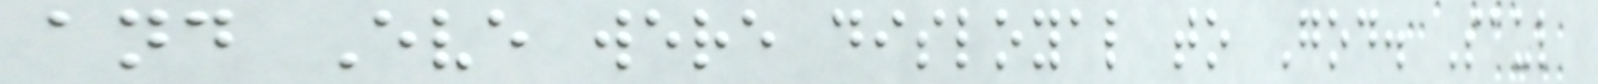and Eve were disloyal to God. Saul
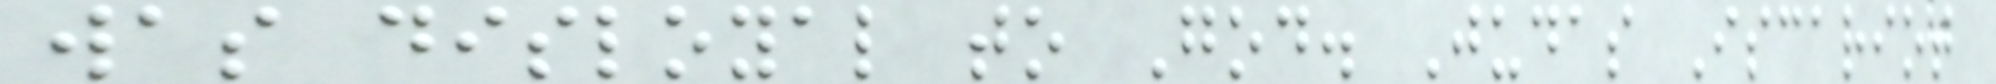was disloyal to God. Judas Iscariot
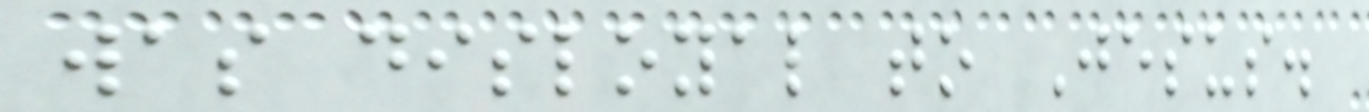was disloyal to Jesus.
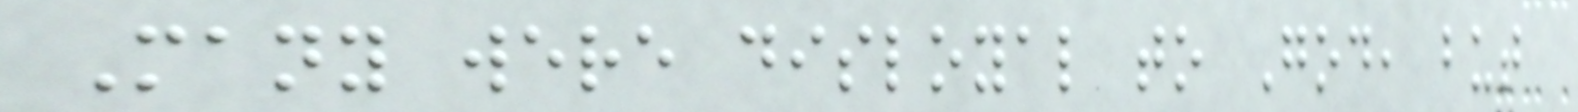Many were disloyal to God, but
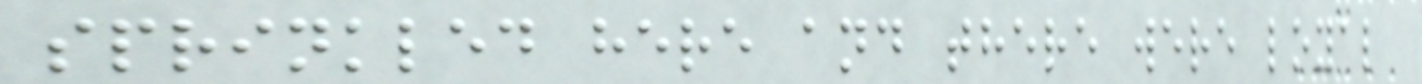sprinkled here and there were loyal
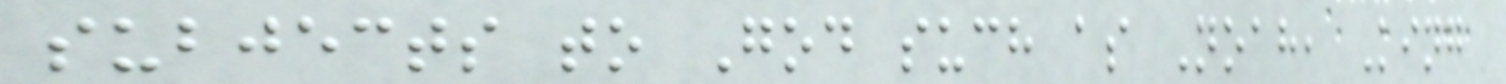subjects to God such as Noah, King
